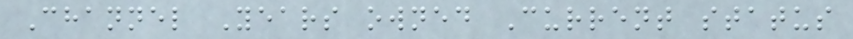Channel Years owned Current status
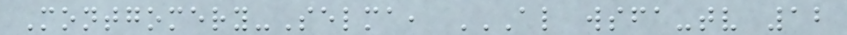Montgomery-Selma, AL WSFA-TV 12
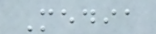Media
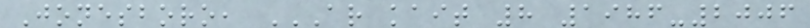Jonesboro, AR KAIT 8 1986-2006
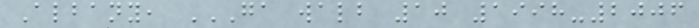Albany, GA WALB 10 1998-2006
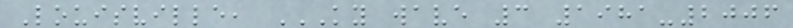Louisville, KY WAVE 3 1981-2006
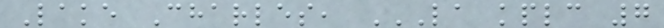Lake Charles, LA KPLC 7
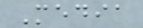Media
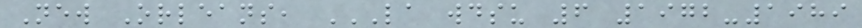New Orleans, LA WDSU 6 1972-1989
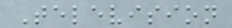Television
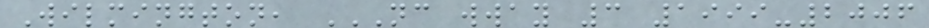Wilmington, NC WWAY 3 1999-2006
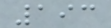193
